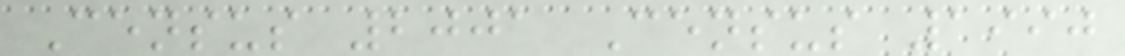Census 2001 Census 1990
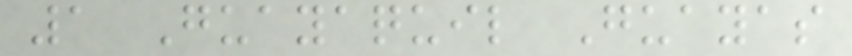1 Guayaquil Guayas
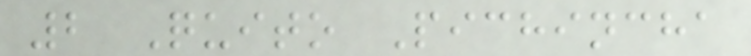2 Quito Pichincha
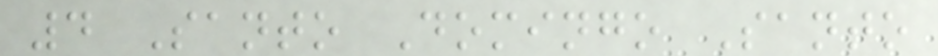4 Santo Domingo Santo
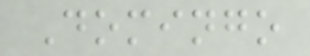Domingo
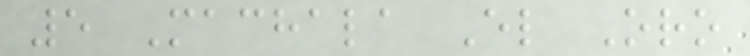5 Machala El Oro
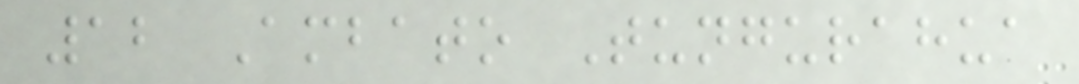12 Ambato Tungurahua
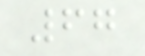67
